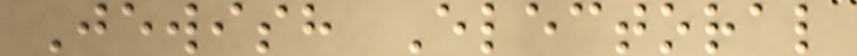Jewish Electoral
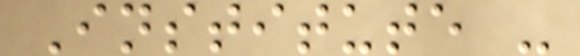Institute -
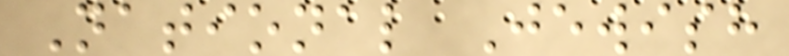National Jewish
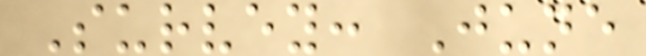Survey: June
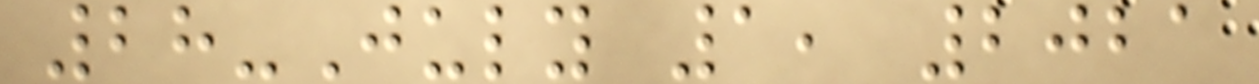28-July 1, 2021
